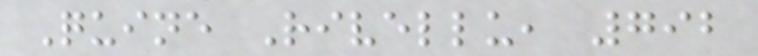Quine Rivellu, 792
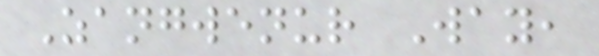Zangwenur Way,
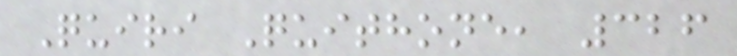Quiri Quithone, 326
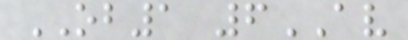OB1 6AV
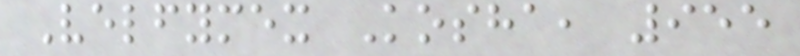Velfymex Kosha, 955
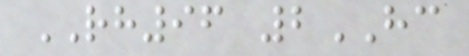RH96 2HC
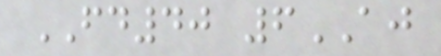FD40 6AJ
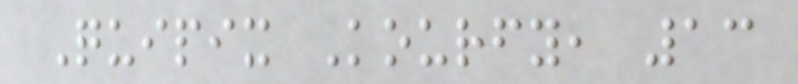Quipix Kourfy, 13
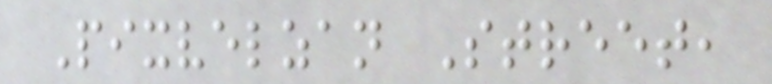Pixvelzan Street,
